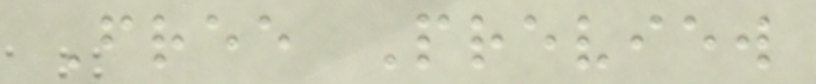Free Preview
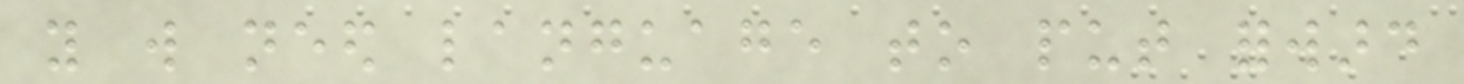you will need language to put forward
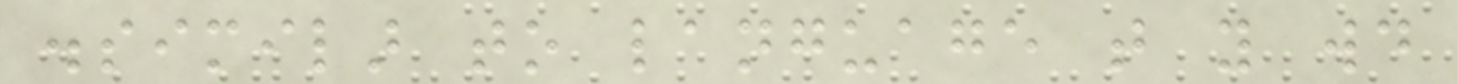dissimilar to language that you would
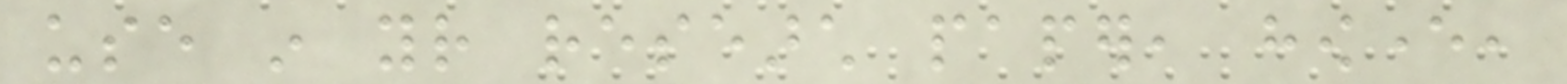use in your research paper, however,
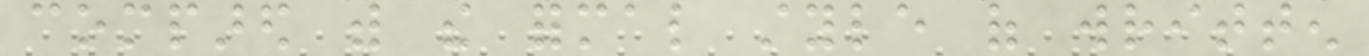compared with the formal style of written
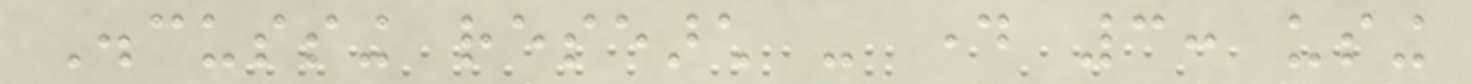Discussing research - day 3: using
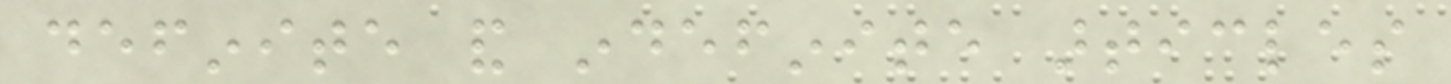definite and indefinite articles
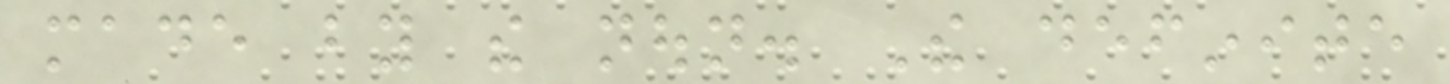made by the noun. The definite
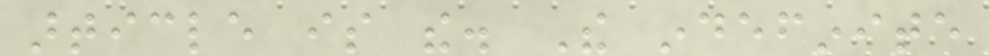article is the. The indefinite
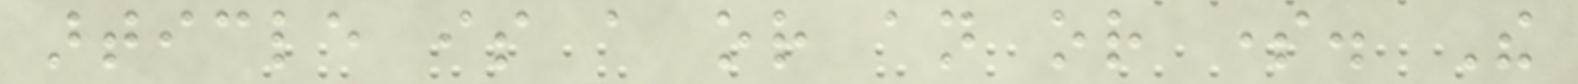article is a or an or some. The
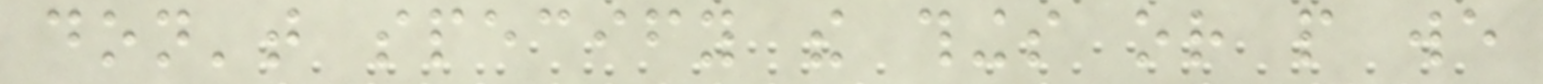don't specify the things or people we
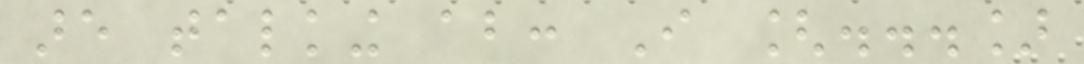are talking about: I [...]
